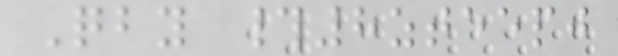Qby #8zteepj
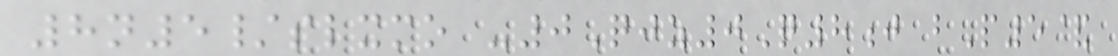8n5/slxmo -0Qjz0Q8j bP5&
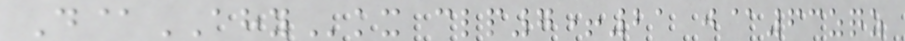D@AHYkx clp7+21 j@63zqz
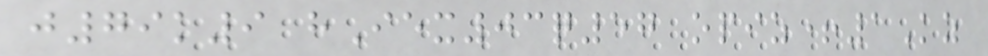j79k9 hIex03q57 opiz+1Kz
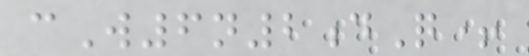cW6n2dQ+
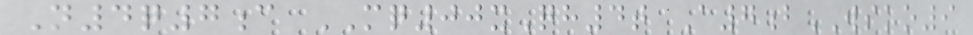N4q7c MQ00xQh4t A7bWSKO9
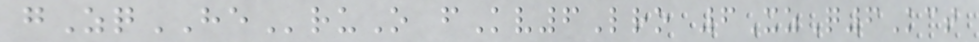gZqHEruO fKv6Lro 6XzQ6Kct
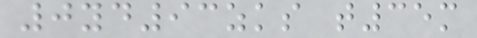0yd93zks t35m
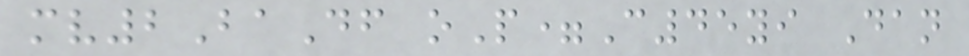mv2BaDf oP=C45yi Dan
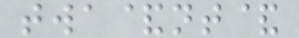twa&nt&
